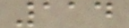114
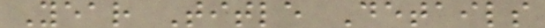Year Title Details
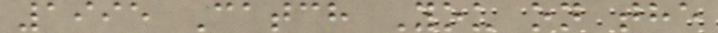1995 Catch You on the
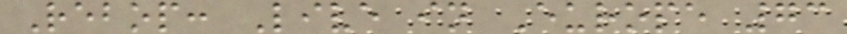Rebop: Live in Europe 73
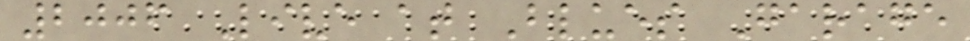2006 Live at Blues Garage
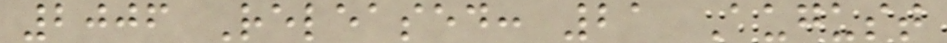2006 Released: 21 August
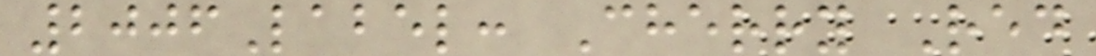2006Label: Cherry Red
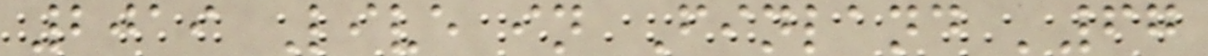2019 Live in Finland '67
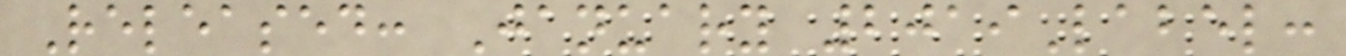Released: January 2019Label:
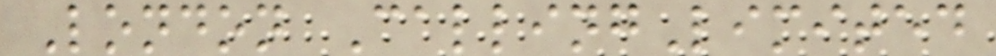London CallingLimited
